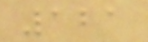121
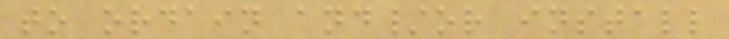to ordain and/or install
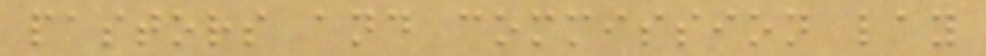pastors and commission lay
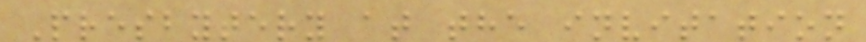Presbytery at the invitation
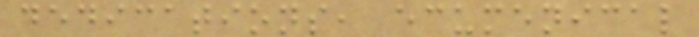dedications, ecumenical
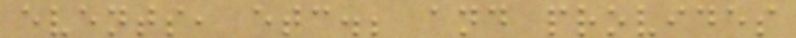events, etc.; and provides
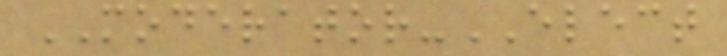MODERATOR-ELECT
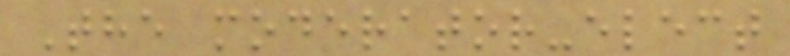The moderator-elect
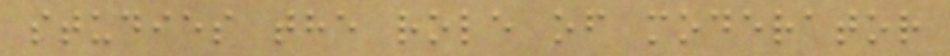studies the role of moderator
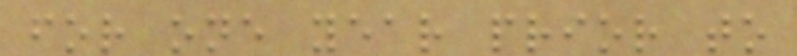for one year prior to
